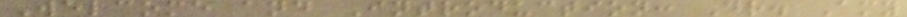Welcome and Introduction: Dr. Amy
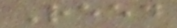Reed
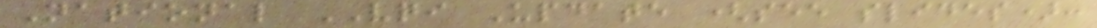National VQI Update (see slides):
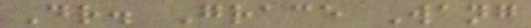Dr. Grace Wang
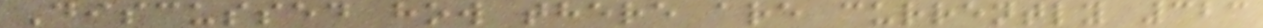Discussed how there are currently 323
